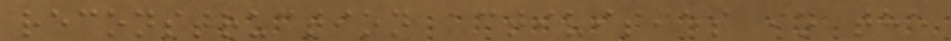reconstruction activities in the
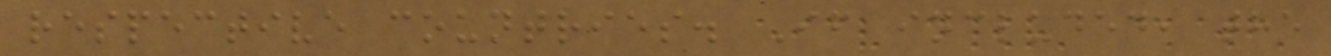respective countries. If included, the
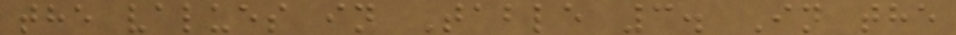the values in Table 3. In the
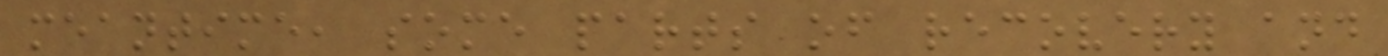meantime, some parts of recovery and
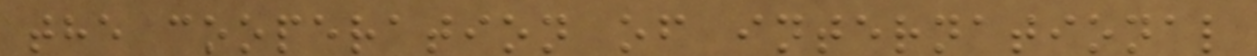the cooperation of international
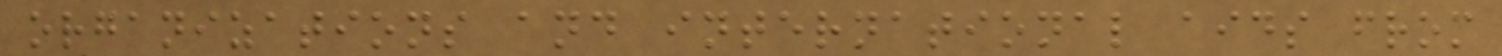organizations and international aids from
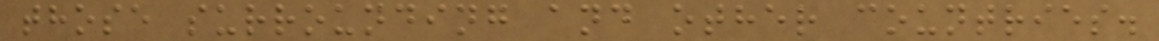those surrounding and other countries.
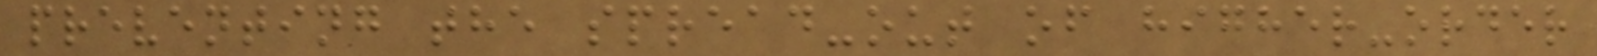preventing the spread-out of higher-order
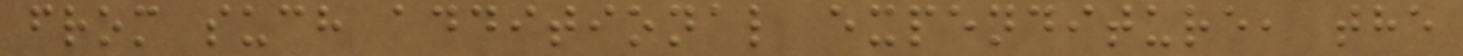from such additional expenditure, the
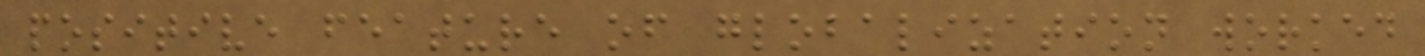positive feature of globalization worked
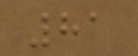81
